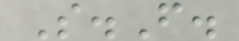S.F.
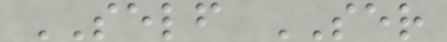SELF SER
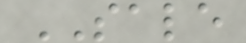SALE
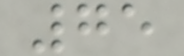75
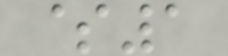$1
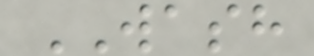WASH
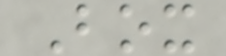Box
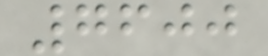7600
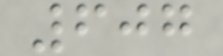607
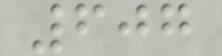607
